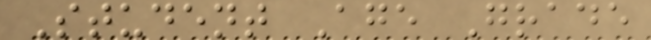Student Age Grade
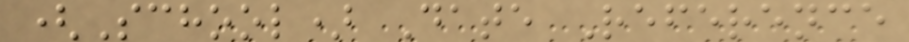(School) Date Reference
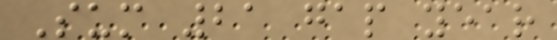Sum 21 gap year
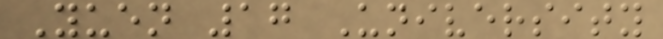Yuen 17 University
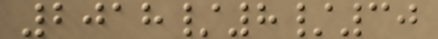2018/8/30
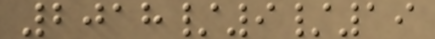2018/9/19
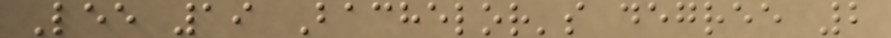Lee 19 Bachelor's degree 2
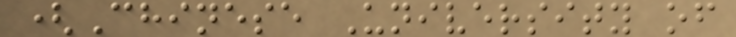(Chinese University of
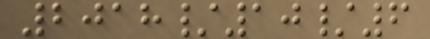2018/10/6
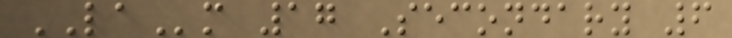LAm 17 Secondary 6
